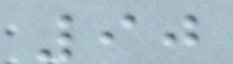90
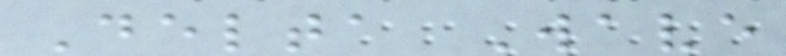Delta Wave
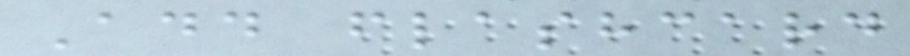Add flashcard
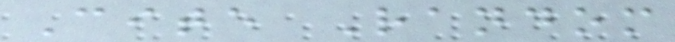Cite Random
